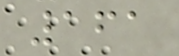161
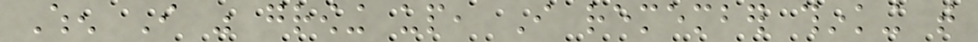When I was growing up, I remember thinking that
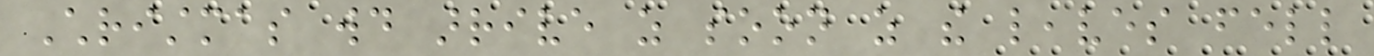Christmas would arrive as soon as the leaves fell
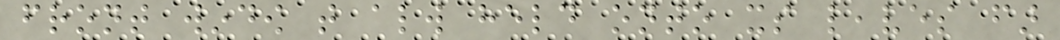front window that always held onto its leaves far
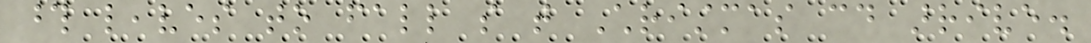those leaves to fall so that Christmas could arrive.
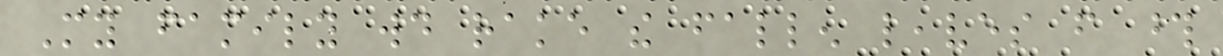My family would rake the fallen leaves from those
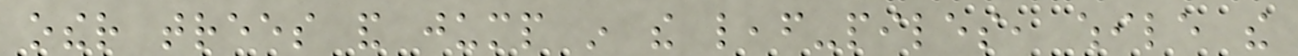other trees and jump in the leaf-piles, while the
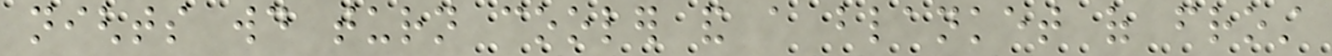nights would turn cooler and a blanket of frost
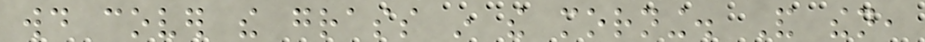would cover the grass in the morning. And then,
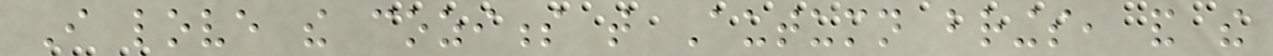I love the coziness that Autumn brings, and the
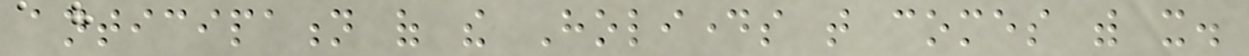anticipation of the Holidays that comes with it.
